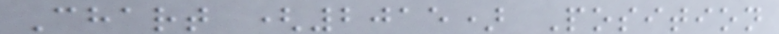Chart (2015) Position
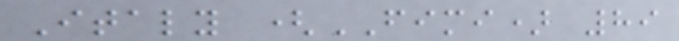Italy (FIMI) 89
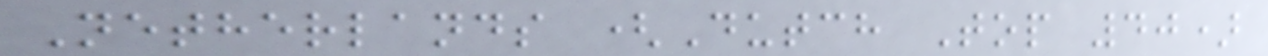Netherlands (Dutch Top 40)
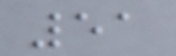51
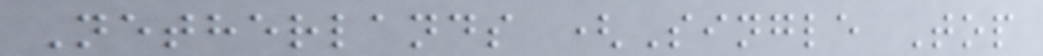Netherlands (Single Top
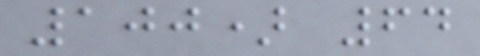100) 64
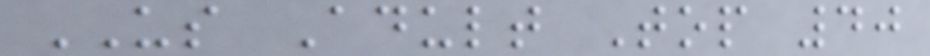US Adult Top 40
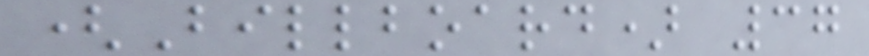(Billboard) 37
